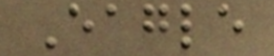Eagle
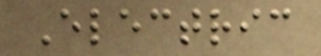Electric
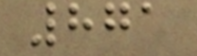871
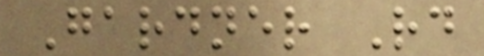Gardner Rd
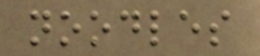noodles
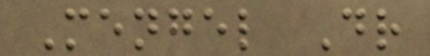Mengel Dr
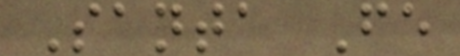Santa Fe
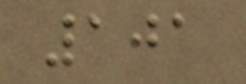101
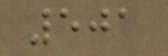501
